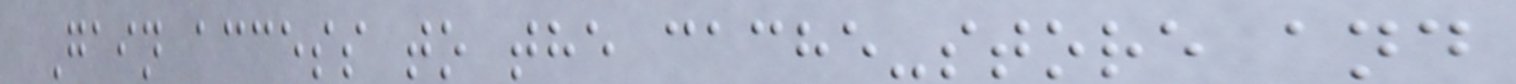Gain access to the cache-store and
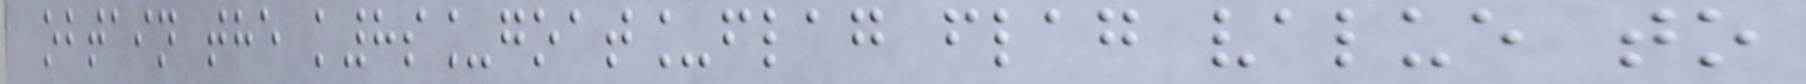obtain the k8s_goat_flag flag value to
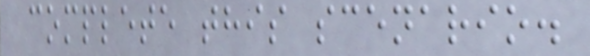complete this scenario.
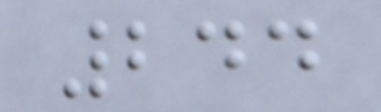244
